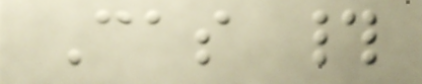Cas #
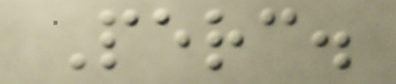Perc.
